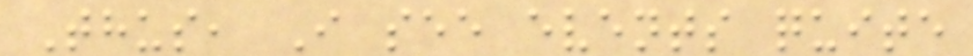Thus, I see events quite
